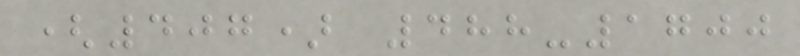(407) 488-1700
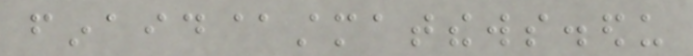finaid@stmatthews.edu
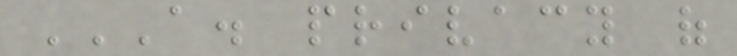A. PRIVACY OF
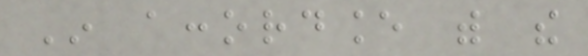In accordance with the
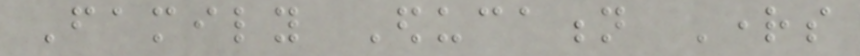Family Education Rights
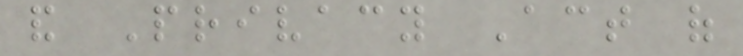and Privacy Act of
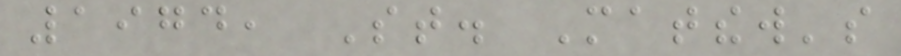1974, St. Matthew's
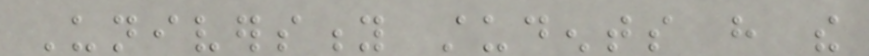University students have the
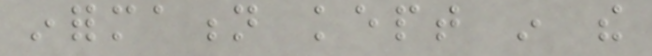information kept in the
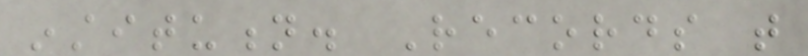institution. Records that
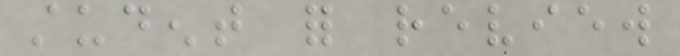student for review
